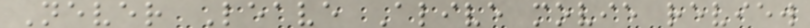Never Leave Alive movie review
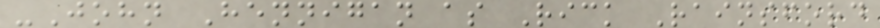-John Hennigan as Rick Rainsford
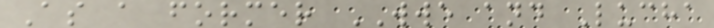As a former WWE and Lucha
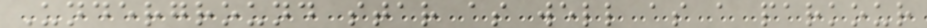Underground star as well as a parkour
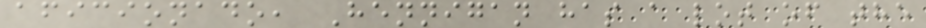aficionado, Hennigan has a lot of the
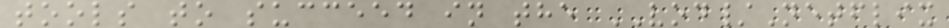tools to succeed in the VOD/Netflix
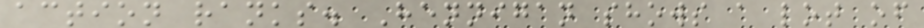action ranks. Hennigan shows a lot of
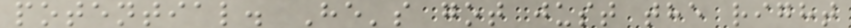potential. He's got just the right
